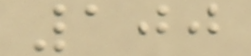100
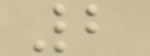2
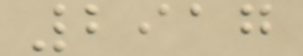2917
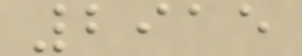2915
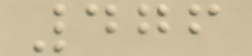476
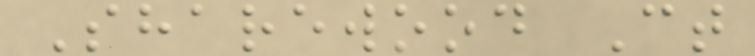Sharewood Ct
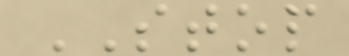STOP
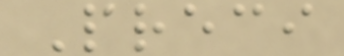Preci
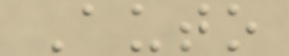Auto
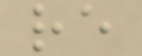re
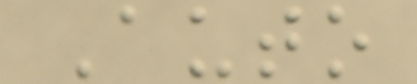Auto
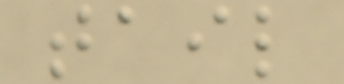tail
